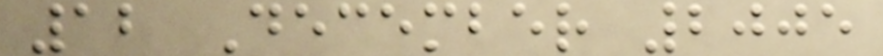12 December 2005
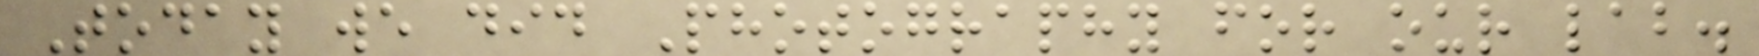Today we did Photography for our lab.
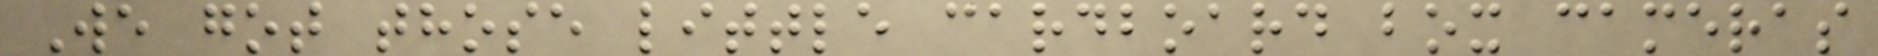We got those little cardboard box cameras
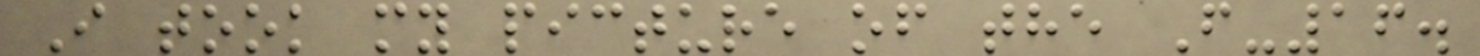I took my picture of the F-16.
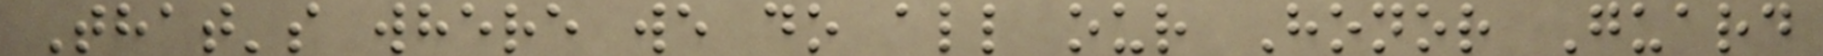That's where we do all our Honor Guard
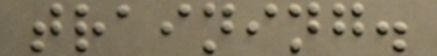training.
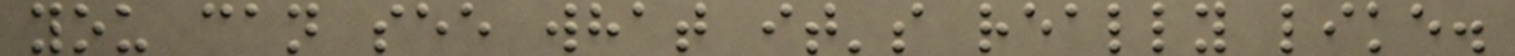you can see what it's really like.
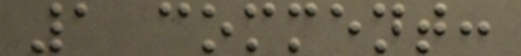1 comment:
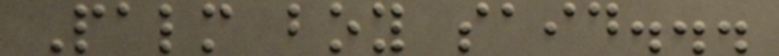Palm boy said...
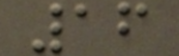16
